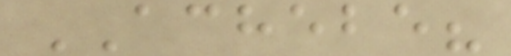ACHEBE?
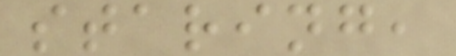staring,
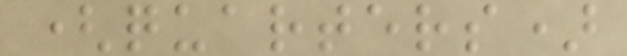(quarters)
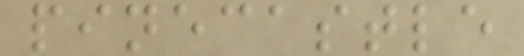pinecastle
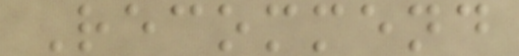Recommend
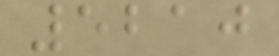5210
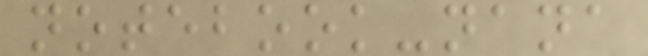notebook-nana
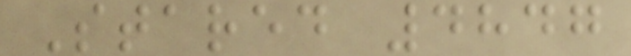Stared 4847
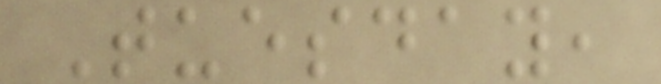Tuesday,
